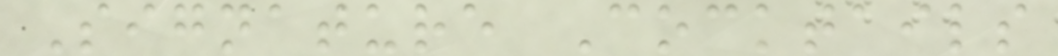Signature Cocktails
